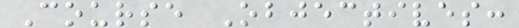Course Objectives:
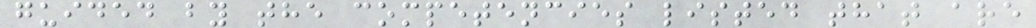guided by the competencies listed that are
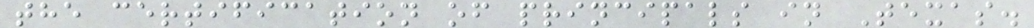the certification of principals in Texas.
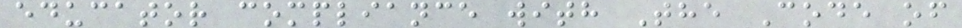educator compliance with The Code of
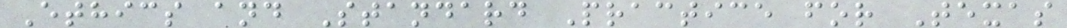Ethics and Standard Practice for Texas
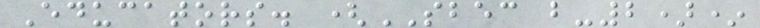Educators. (SBEC b-2)*
